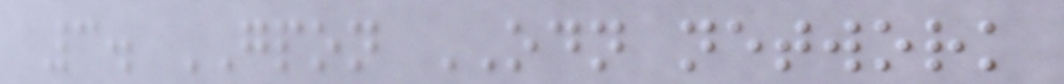3. GPON ODN network
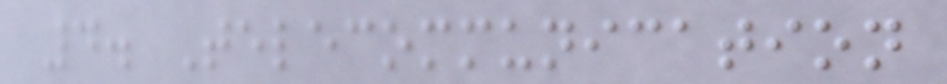4. Telecommunication
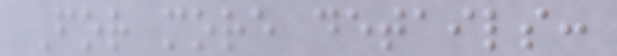For more details:
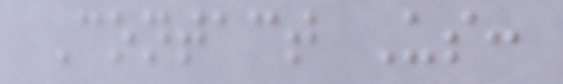Contact Us:
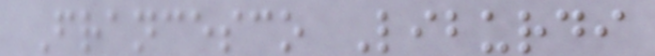Francesco Liburdi
